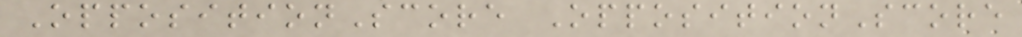OppositionScore OppositionScore
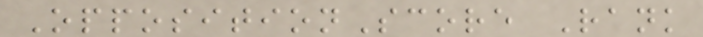OppositionScore Rank
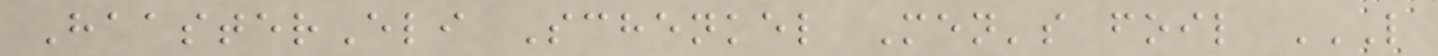HaasterEli Schenkel Men's foil L
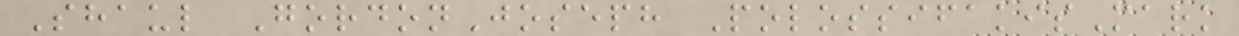Shaul GordonJoseph PolossifakisMark
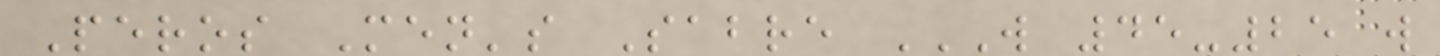Peros Men's Sabre W 45-25 W
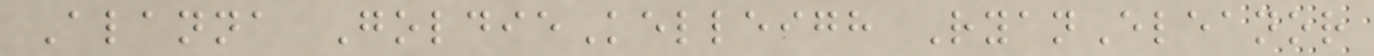Alanna GoldieKelleigh RyanEleanor
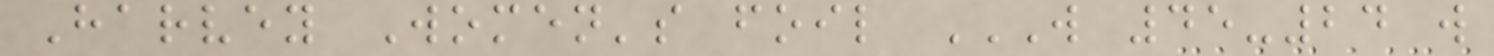Harvey Women's foil W 45-24 W
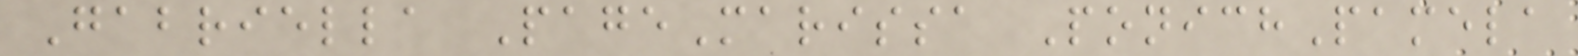Gabriella PageMarissa PonichPamela
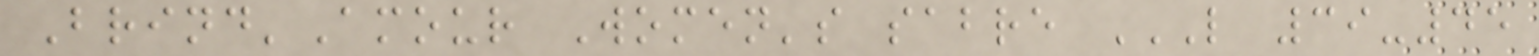Brind'Amour Women's sabre L 39-45
